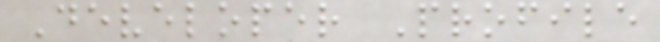Developer Profile
